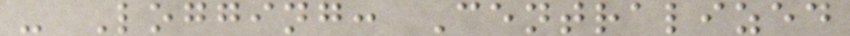- Logging: Centralized
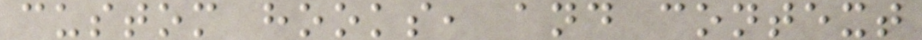custom hooks, and context
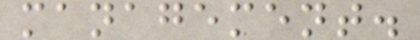management.
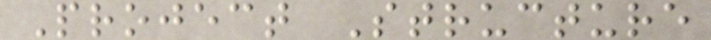Project Structure
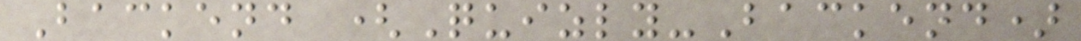Backend (Quizly-Backend)
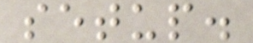setup.
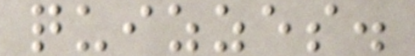quizzes.
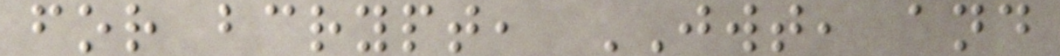for bcrypt, JWT, and
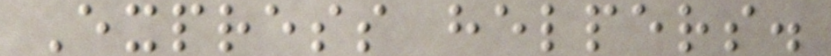Express helpers.
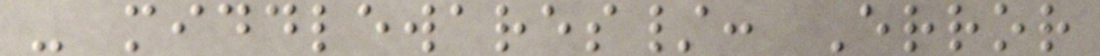- middlewares/: Error
